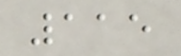115
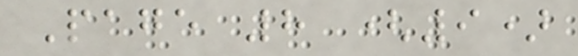Page 8 (9)
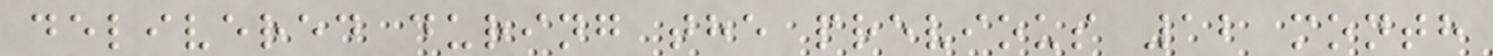delivered during the previous 12 month
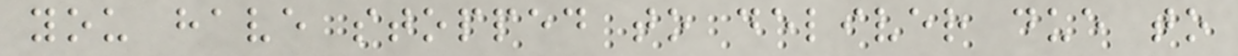you have stopped to deliver due to
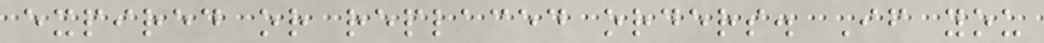expired or replaced orders. If you
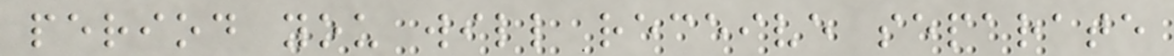period you will receive separate
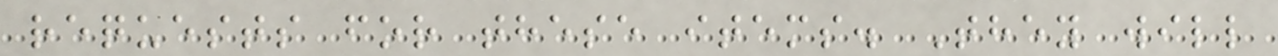requests for these items. They will
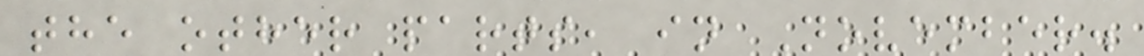the other parts, in November.
